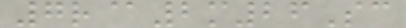7r@2m26Sc
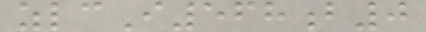zlcI568b0
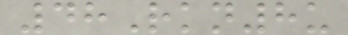48Rkn8u
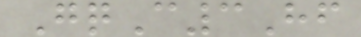GqC3Hf
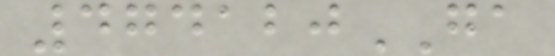474120GA
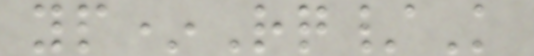yp*Rq/K
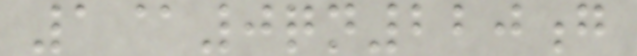1@0qn220g
